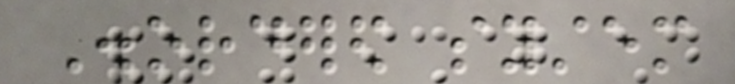Disordered system
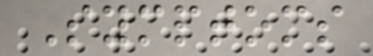Symptoms
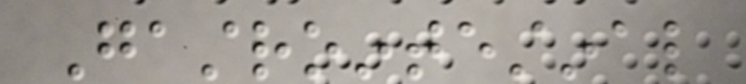Gastrointestinal
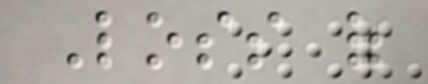Loss of
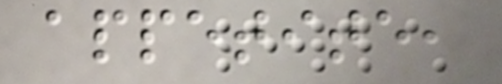appetite,
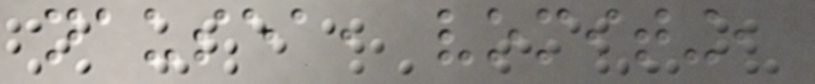nausea, vomiting,
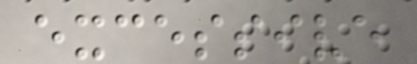excessive
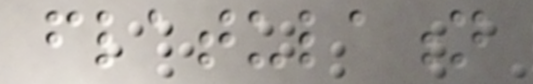flatulation
